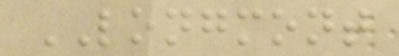LONGMONT
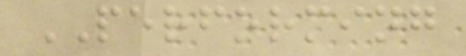PERFORMING
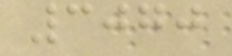3070
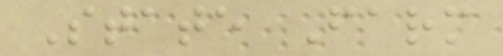State Farm
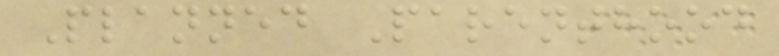Planned Parenthood
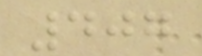407
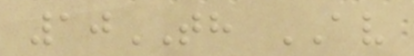10TH AV
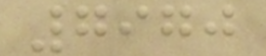7970
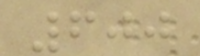600
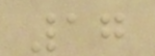17
